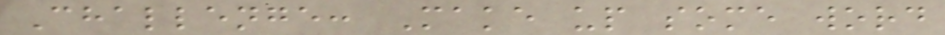Challenge: Make up some word
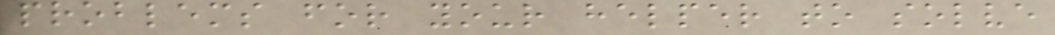problems for your helper to solve
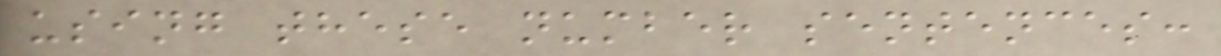using these number sentences:
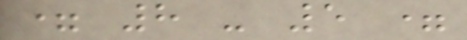= 8 - 5 =
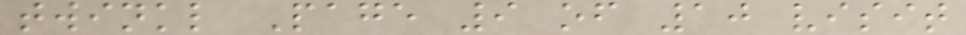twinkl Page 9 of 10 visit
